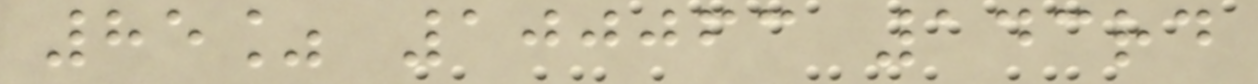85% 100063 143rd
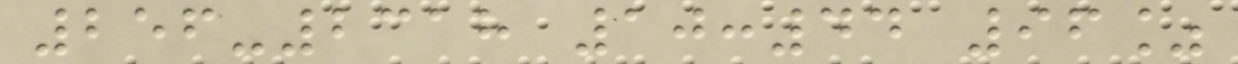256-2318 10:44 96%
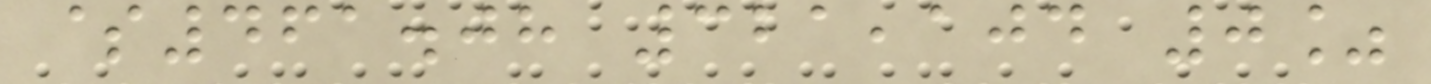$461.08 321,104 0%
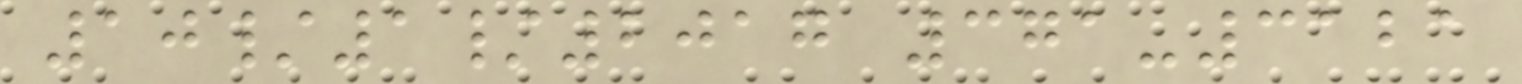10/1/2017 371-3121
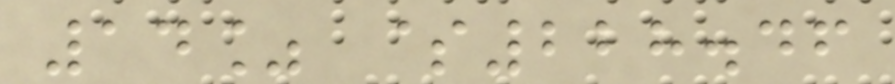14% $228.46
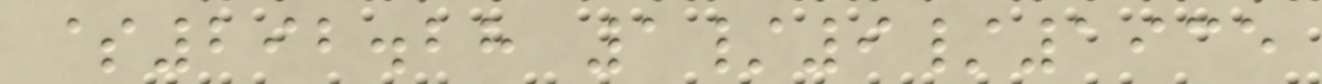$292.28 1/9/1935
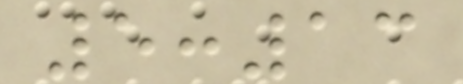5:13
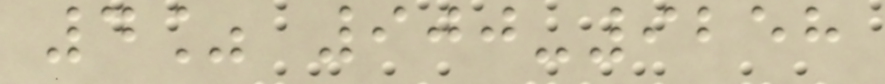4% 900-9258
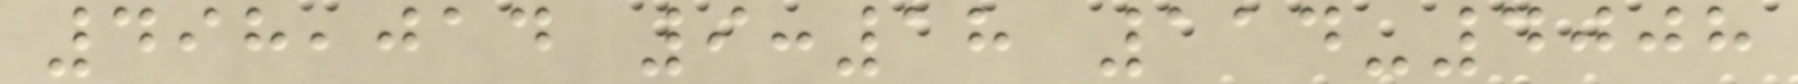498,014 9:18 114-4008
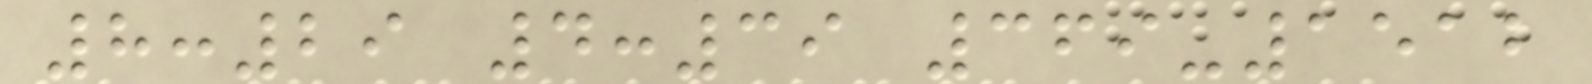8:29 4:39 369-1512
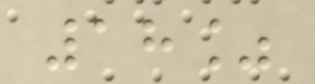18%
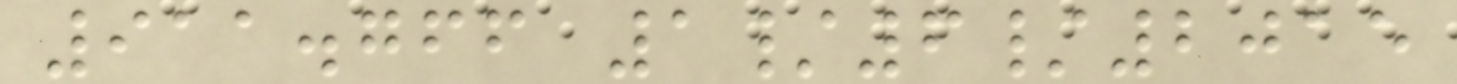911.766 1/6/2015
